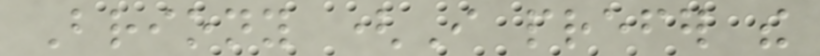Briony (I prefer the
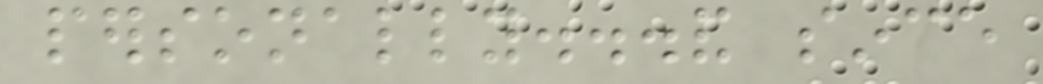personally...and since
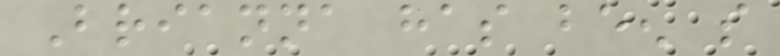Brianna has been so
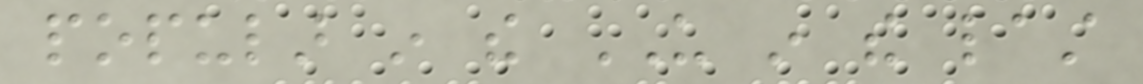popular in the US in the last
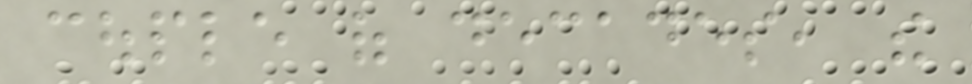couple of decades, the
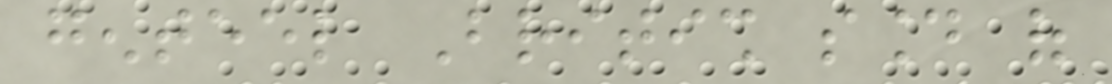genteel British sound of
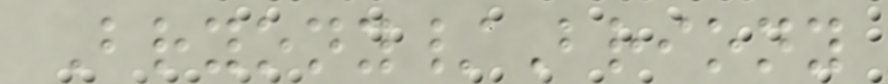Bryony/Briony
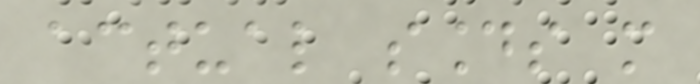actual sounds more
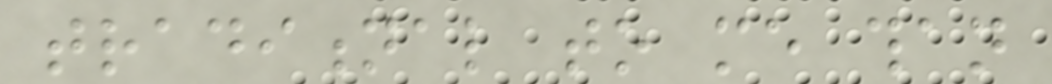traditional to me than
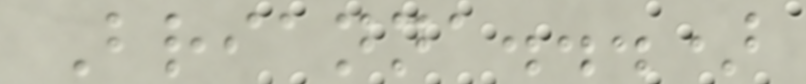Brianna...)
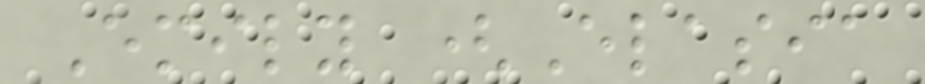Emily (Elasia
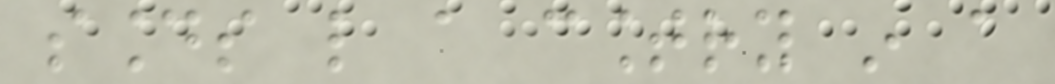sounds like a country in a
